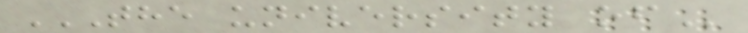THE UNIVERSITY OF
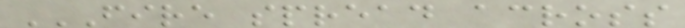FIRE SPREAD ACROSS
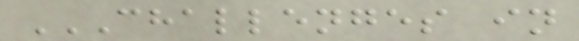CHALLENGES IN
